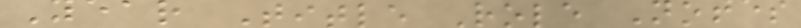Year Title Role Notes
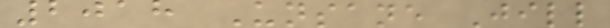2018 Unsane Jill
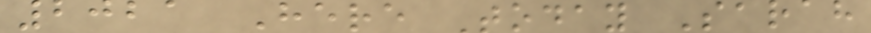2021 Here Today Sarah
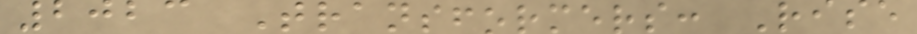2023 Transformers: Rise
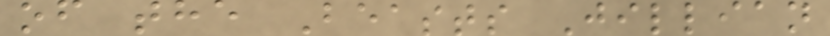of the Beasts Jillian
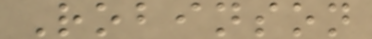Robinson
